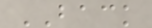BACK
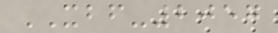XBF-2057
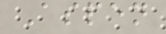Aspen
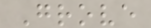Grove
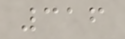316
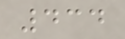434
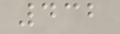432
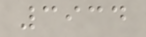3934
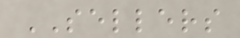SELLERS
